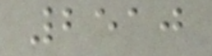2510
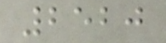2520
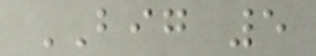BIG 5
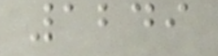1249
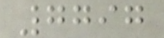7797
